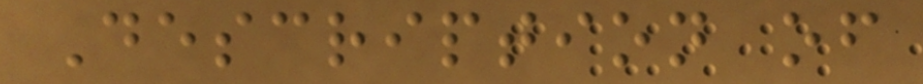Description of
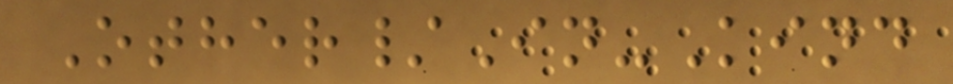Other/In-Kind
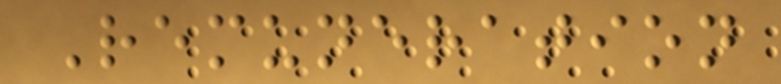Remuneration
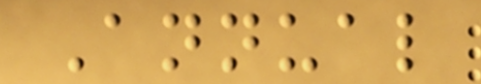Annual
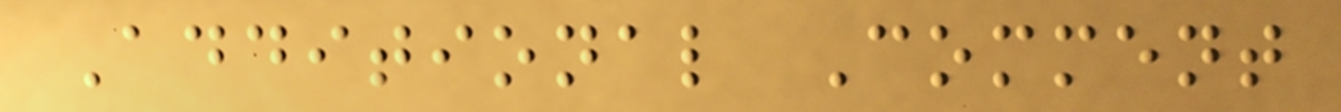Additional Comment
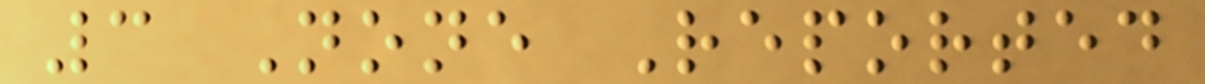3 None Reported
